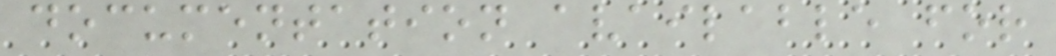documentation available for
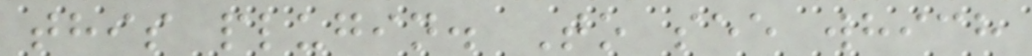this plugin. To see which
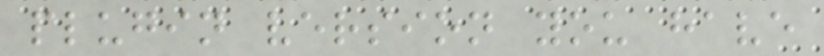plugin version you have
